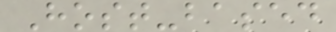Host-based
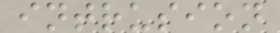intrusion
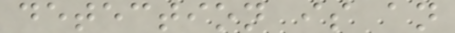detection is an
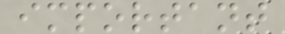important
